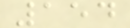154
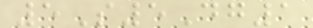5S5Dg1
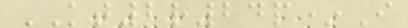KT2r24p*I
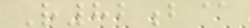R82b@
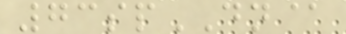73spDN@
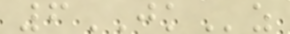6JKz
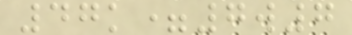47k=7w7
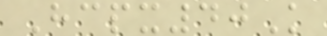Hcpx40K
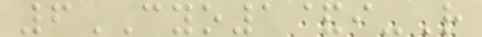6CYO1&i-R
